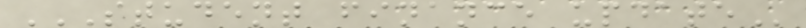STUDENT FINANCE UPDATE
